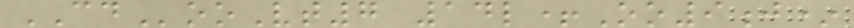CDooVt7 14l+Oo9j*
